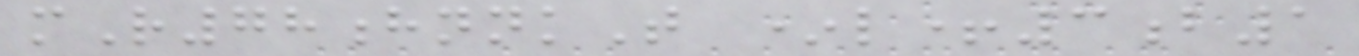mR78hnnkT *l+3b1
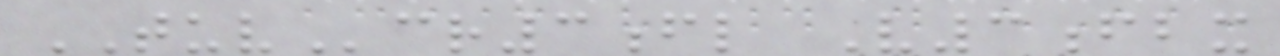TUVcr3fl V3fbx
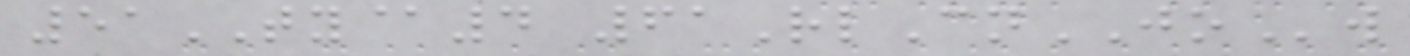51TY@4 61RlCnJOw
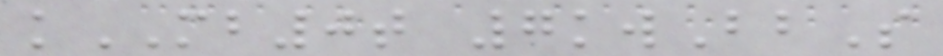kMB0t 7kwBbS
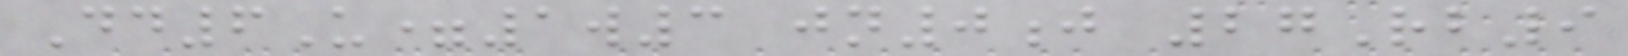Dd6U=1w3 jn0j 27Rb9
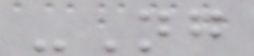-Ng
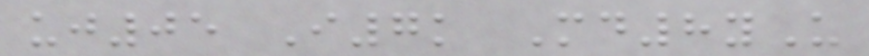uj05 I7k Md8yU
